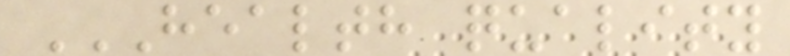HEALTH QUALITY
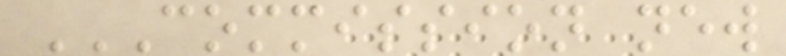COMMISSION NEW
